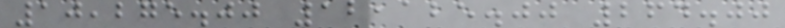10,275.00 12,125.00 264.00
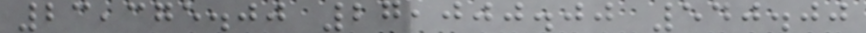23,375.00 27,000.00 540.00
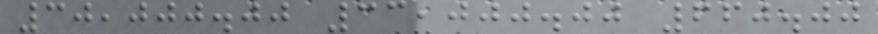30,000.00 33,000.00 660.00
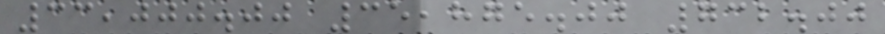33,000.00 35,875.00 732.00
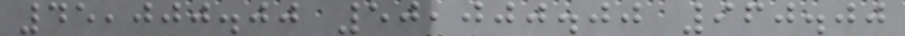45,000.00 50,000.00 960.00
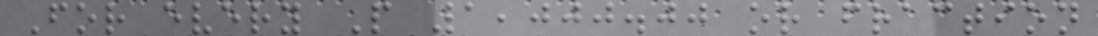For every P 1,000.00 or fraction
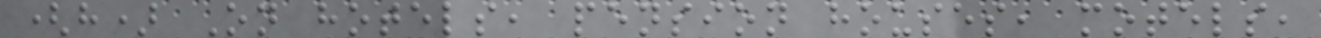(h) On hotels, pension houses, motels,
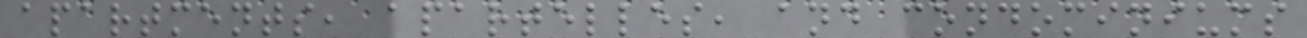apartments, apartelles, and condominiums
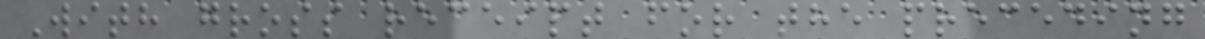With gross receipt for the preceding
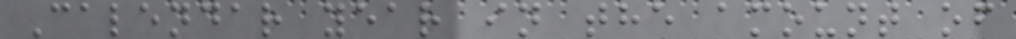Calendar year in the amount of
